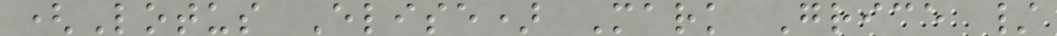(Lotus Elise) Mark Grice /
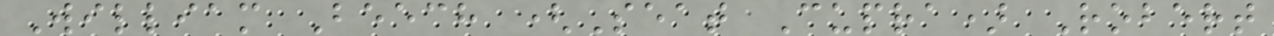William Beech (Seat Cupra) Robert
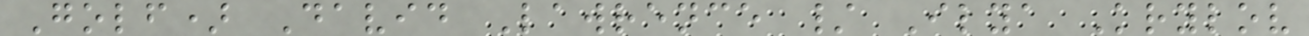Golf) David Lawrence / Ilya Krylov
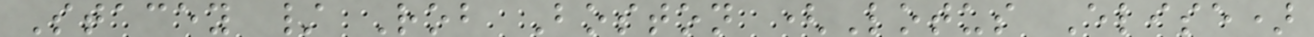Stacey / Rob Boston (Lotus Elise)
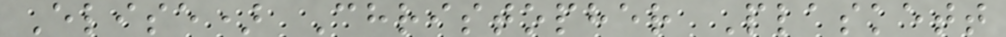Elise) Christopher Plaskett
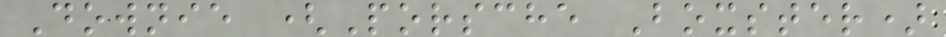Downie (Porsche Boxster)
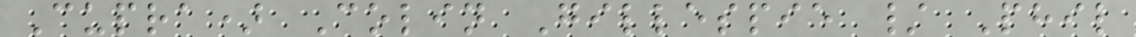Cupra) Colin Gillespie / Phil
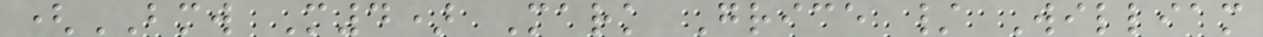(BMW M4) Mark Grice / William
